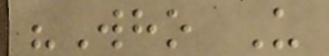"Who U
